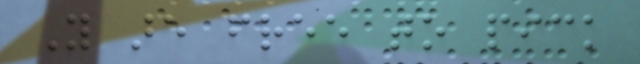You are free to pick
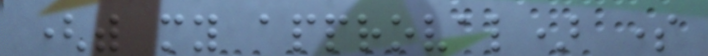(with my approval) some
